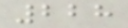228
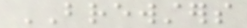BREWSTERS
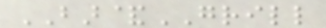BAR&GRILL
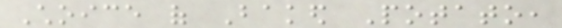Choice of Baked Potato,
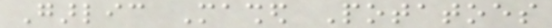Garlic Mashed Potatoes
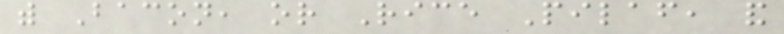with Bacon, or Rice Pilaf, and
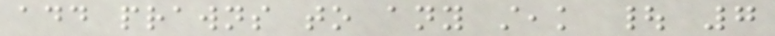add prawns to any steak | 7
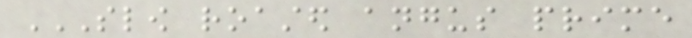SLOW ROASTED ANGUS PRIME
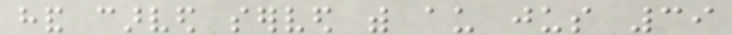hand carved served with au jus 39
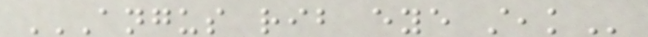ANGUS RIB EYE STEAK
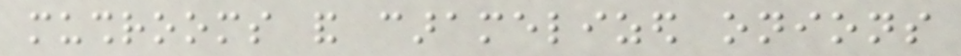mushrooms and caramelized onions
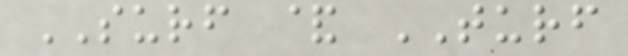SURF & TURF
